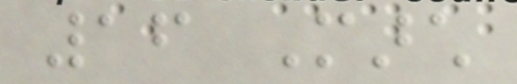16 March
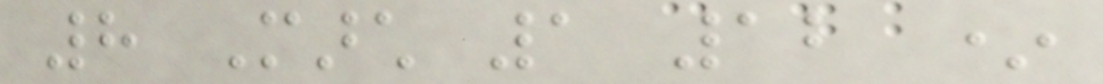8 March 1 12 *
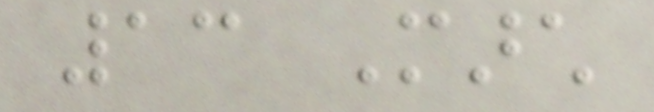13 March
